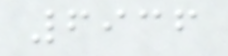6936
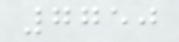7750
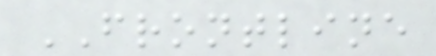FRONTLINE
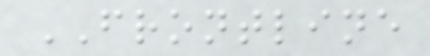FRONTLINE
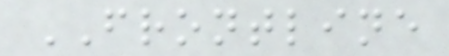FRONTLINE
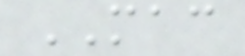MAC
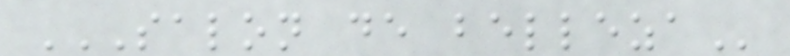SALON DE BELLEZA
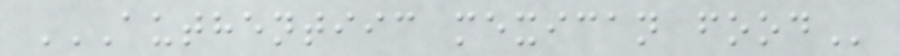AUTHENTIIC MEXICAN FOOD
